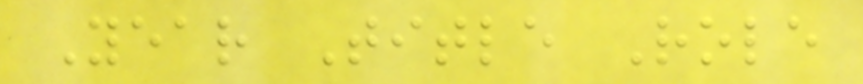Year Title Role
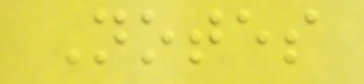Notes
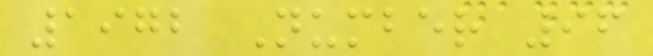1972 Number 96
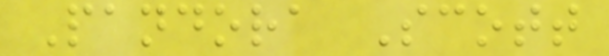Pandora Scott
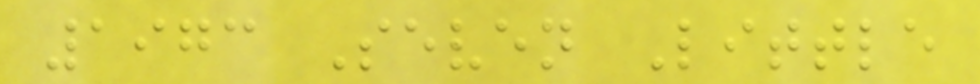1973 Seven Little
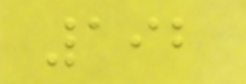192
